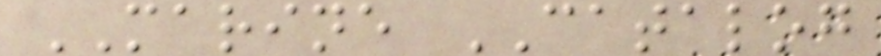MARINE CATALOG
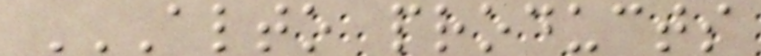ALTO PRODUCTS
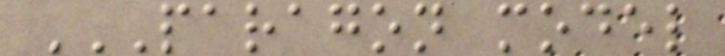PARAGON MODEL
